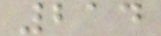214
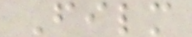Film
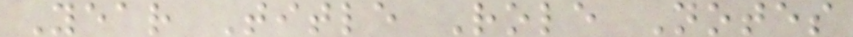Year Title Role Notes
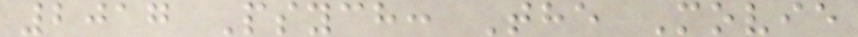2017 Psych: The Movie
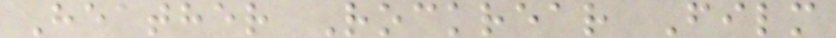Heather Rockrear Film
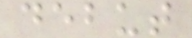debut
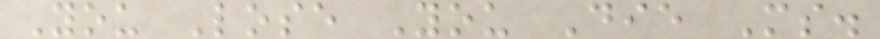You Lose You Die Ms.
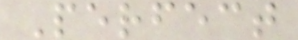Perfect
